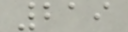219
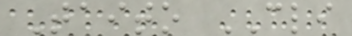Taito CLI
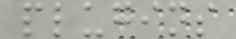plugins
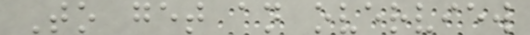To get an overview
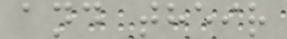and their
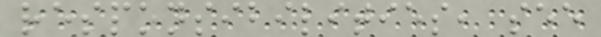responsibilities, see
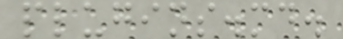plugins.md.
